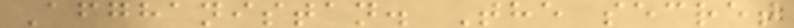Afghanistan. The secret
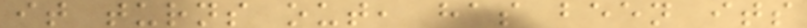it turns out, has been its
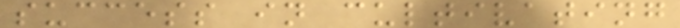success in cultivating
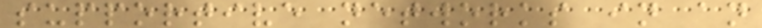supportive networks in an
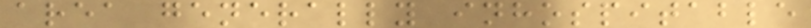area generally inhospitable
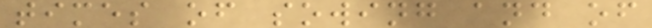times of sowing and of
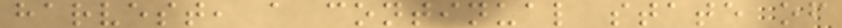harvest, a continual state of
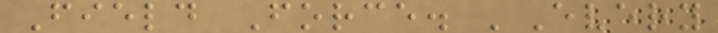Field Force. 'Every
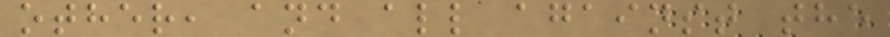other, and all against the
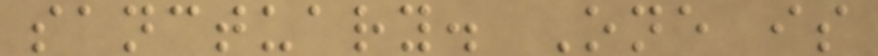sanctuary. One is
